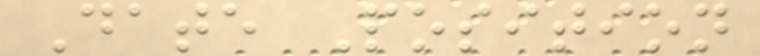Date Position
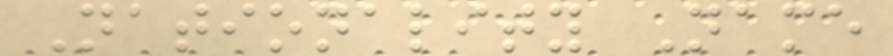Nationality Name
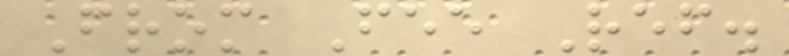From Fee Ref.
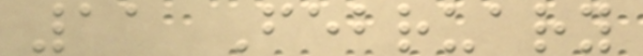11 February
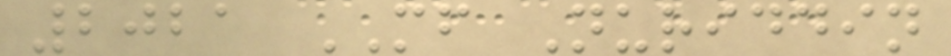2021 MF Nuriddin
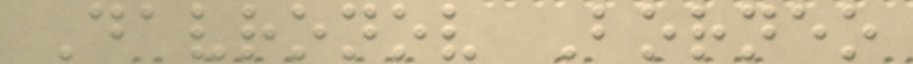Davronov Borneo
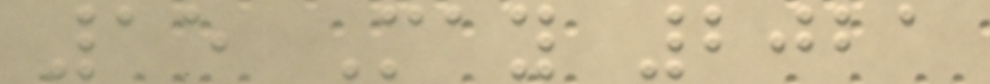15 May 2021
